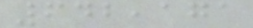642,171
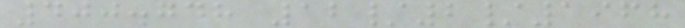400.748 12/2/1968
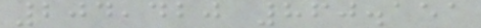204,420 860.151
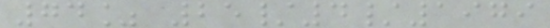74% 25/4/1979
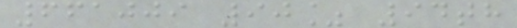661009 90% 94th
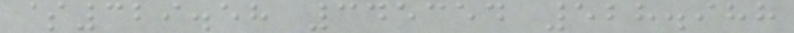$329.58 345354 528.988
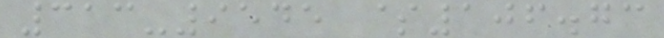313-9545 $106.73
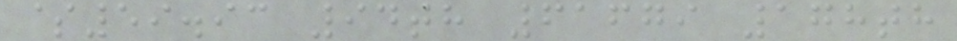$59.93 94th 61679 178th
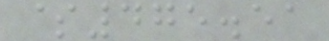$475.51
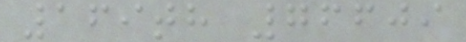169th 76609
